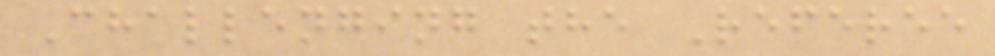Challenging the Referee
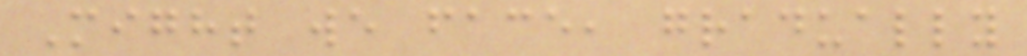Might we face, gradually
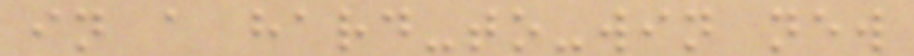in a hard-to-win new
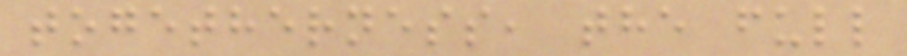togetherness, the full
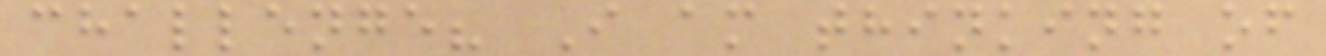challenge? I am thinking of
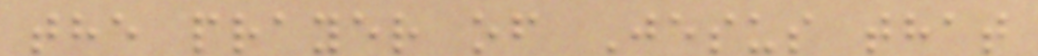the prayer of Jesus that
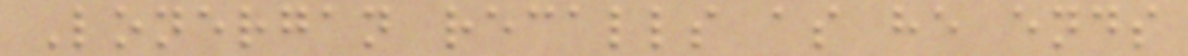Lonergan recalls as he ends
